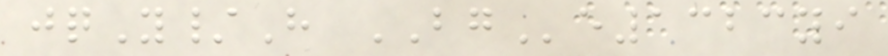jqY/H BGe1323yi
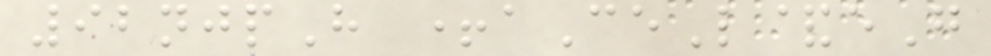92njpH +aCeL&eG
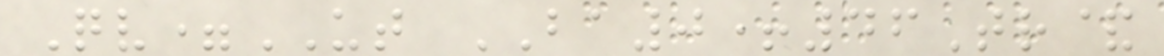Qv=UT BA0+46Tr&
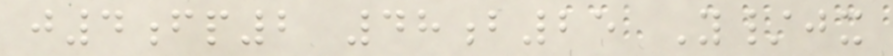j4fp2 48b25 Y/jx
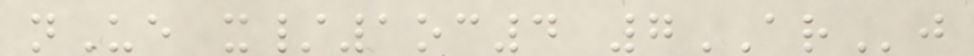nUe x/1oc4 7ARj
